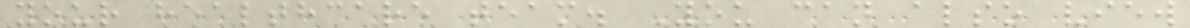your healthcare team. You can also view
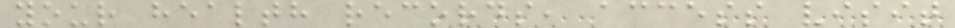your health records, access visit
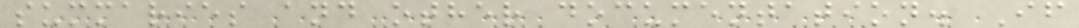summaries and other documentation. If
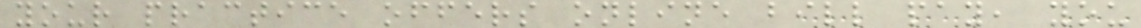your practice offers online bill pay, you
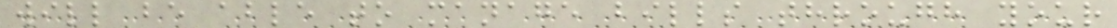will be able to manage bills through your
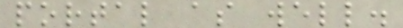portal as well.
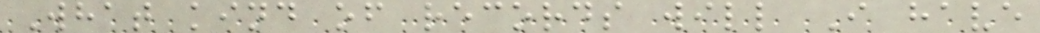What kind of records will I have
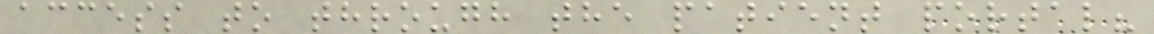access to through the patient portal?
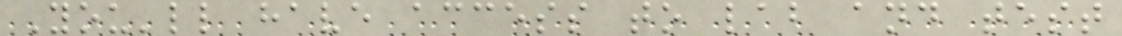You'll have access to lab and test
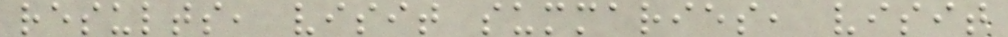results, visit summaries, visit
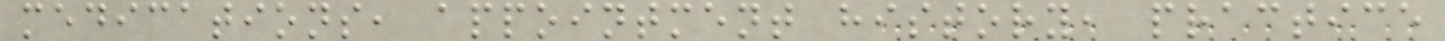medications, appointment history, practice
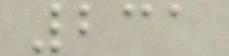231
